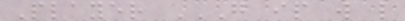Player G IP W L
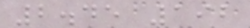2.45 192
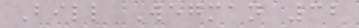Bill Wegman 32
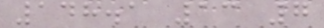148.1 13 7
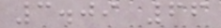3.09 66
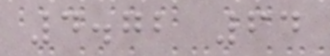4.72 64
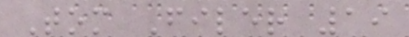Tom Filer 19
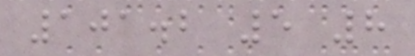101.2 5 8
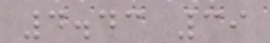4.43 39
